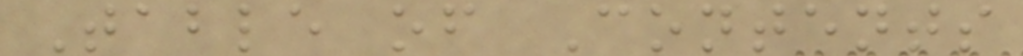Table of Contents
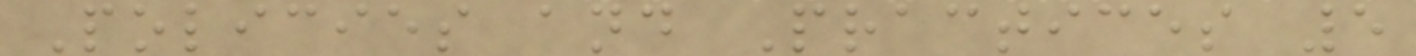Policies and Practices 5
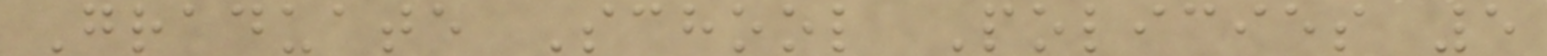Graduate School Policies 5
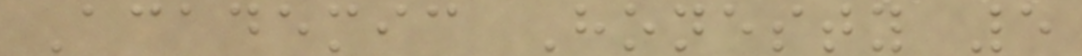Academic Honesty 5
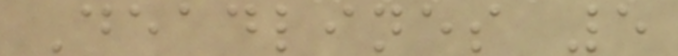Deadlines 5
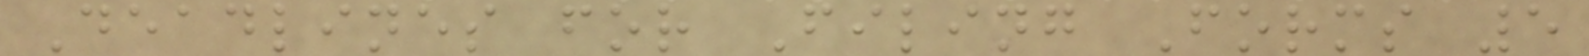Deadlines for Filing Forms 5
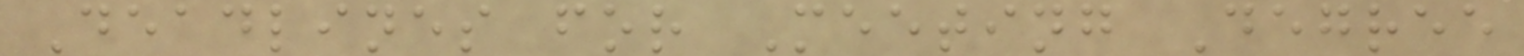Deadlines for Meeting Degree
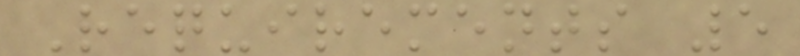Requirements 5
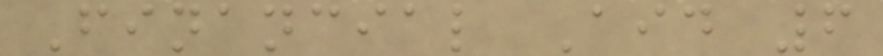Financial Aid 6
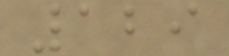129
